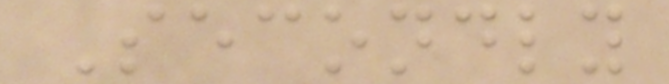Secondly
